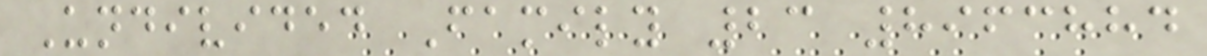Undivided Family 23 8963884
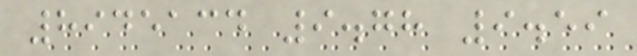8945134 9.78 9.59
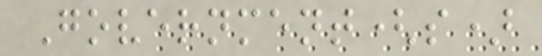Government(s)
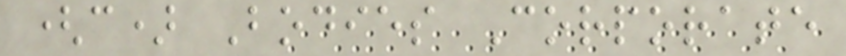(c) Bodies Corporate
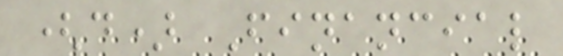(d) Financial
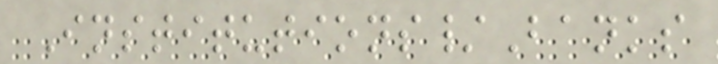Institutions/Banks
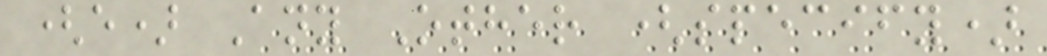(e) Any Other (specify)
